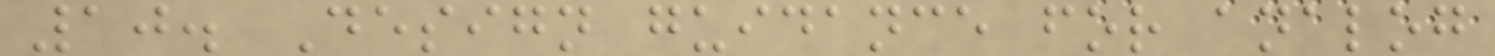10. Design guidance for analog
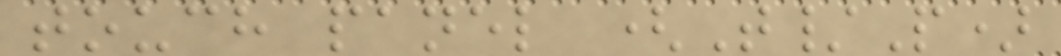touch panel (T/P)
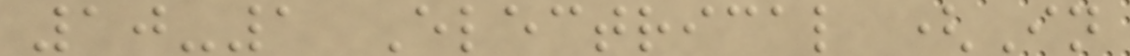10-1 Electrical (In
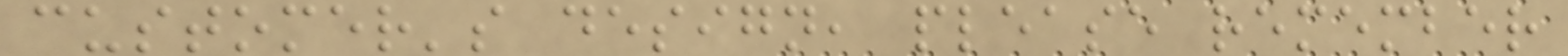customer's design, please remember
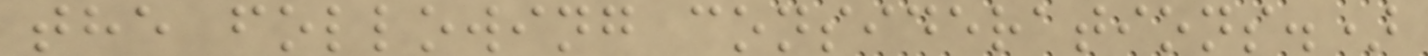the following considerations.)
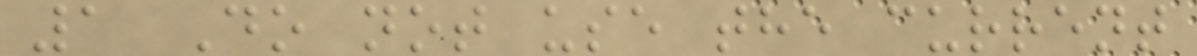1 Do not use the current
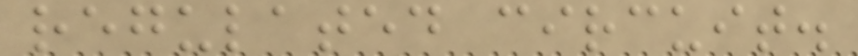regulated circuit.
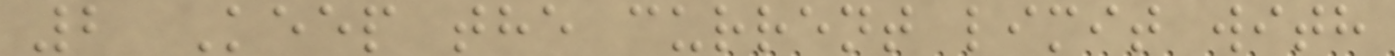2 Keep the current limit with
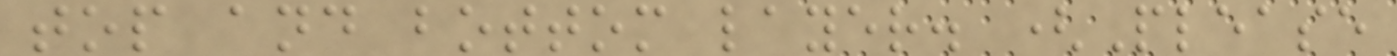top and bottom layer. (Please
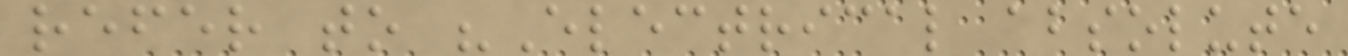refer to "Electrical absolute
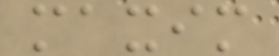maxim
